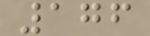176
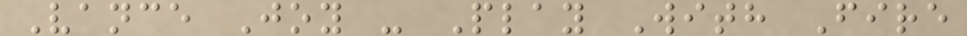Vance Joy - Play With Fire
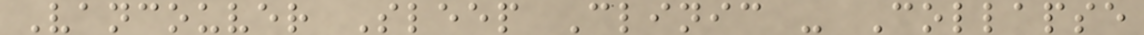Vancouver Sleep Clinic - Collapse
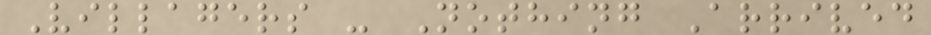Villagers - Nothing Arrived
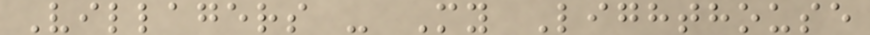Villagers - My Lighthouse
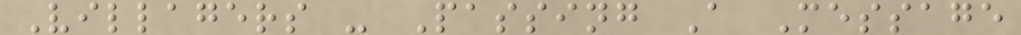Villagers - Passing A Message
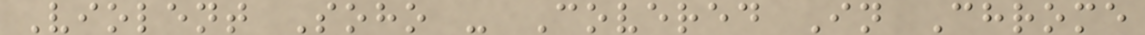Violent Soho - Covered In Chrome
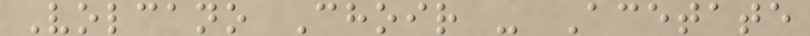Volcano Choir - Acetate
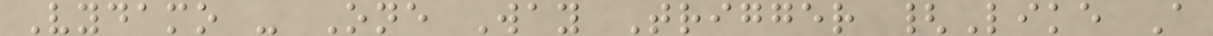Vydamo - One Way Trigger {Like A
